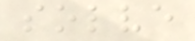solve
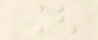[
